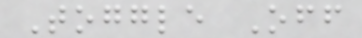Toggle Off
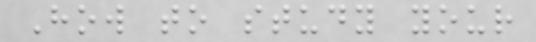How to study your
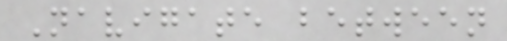Navigate between
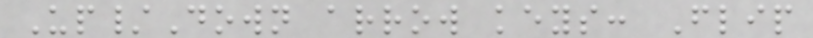Up/Down arrow keys: Flip
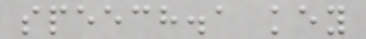speech.a key
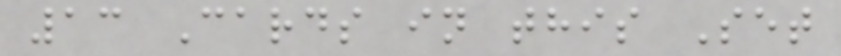13 Cards in this Set
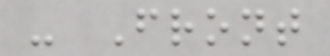- Front
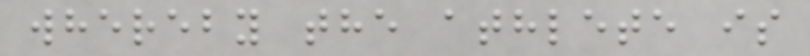whereby the athlete is
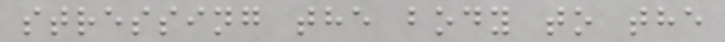stressing the body to the
